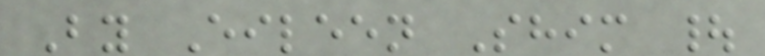By Eileen Shim |
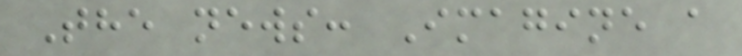The news: Imagine a
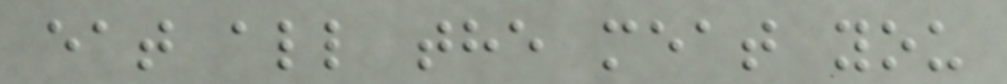eat all the meat you
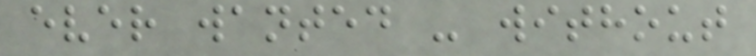ever wanted - without
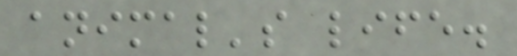animal's life.
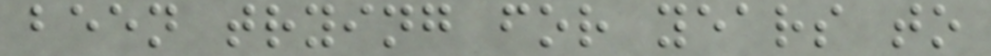been trying for years to
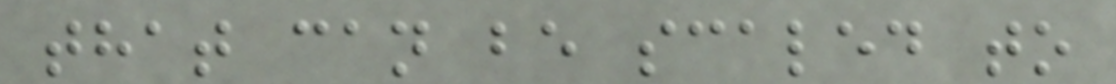that can be scaled to
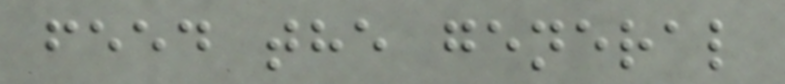feed the general
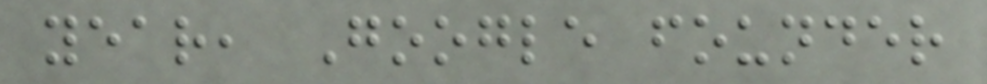year, Google founder
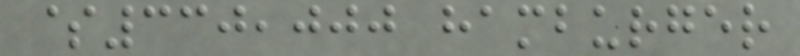$330,000 hamburger
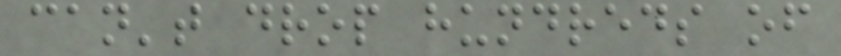can't drop hundreds of
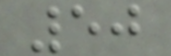50
